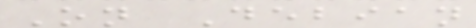On Debian
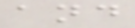and
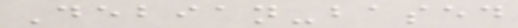Debian-based
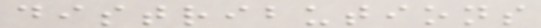distributions
